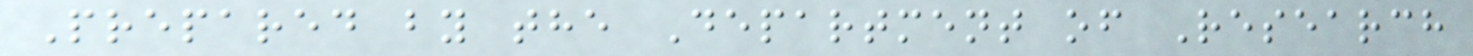Prepared by the Department of Research
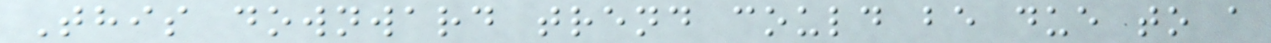This downward trend could be due to a
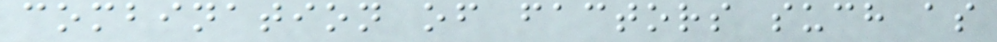combination of factors such as
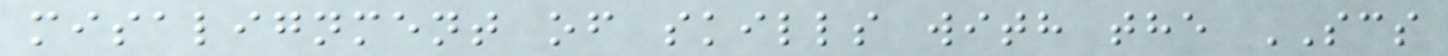misalignment of skills with the SCS
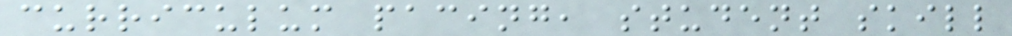curriculum pacing, student skill
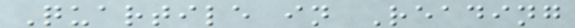Quartile in Reading
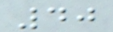40
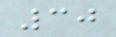30
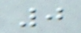0
